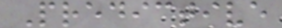Predictive
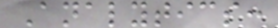Analytics:
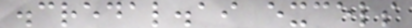.credal.ai excels
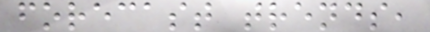forecast trends,
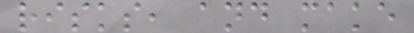risks, and make
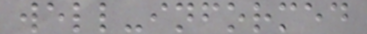well-informed
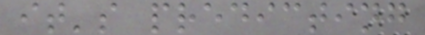it's predicting
